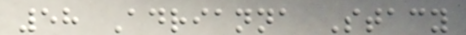58 Adrianna Stacy
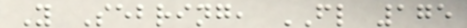Y Sebring, FL 175
